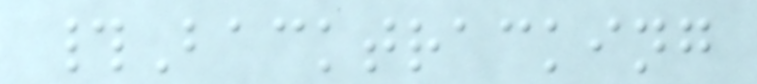#Backtracking
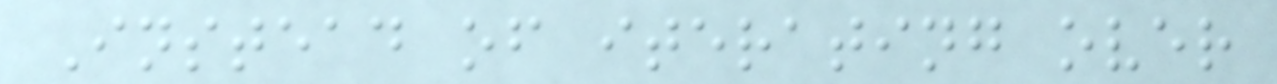Instead of iterating over
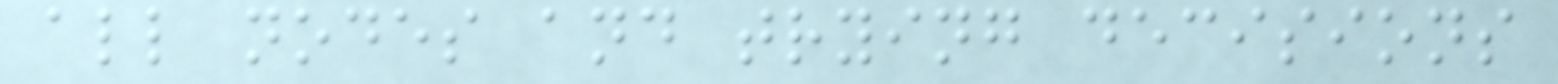all nodes and trying decisions
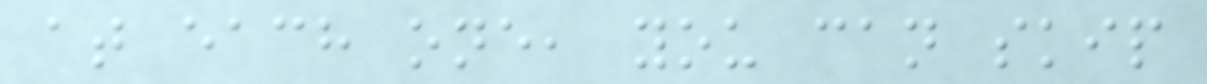at each one, you can skip
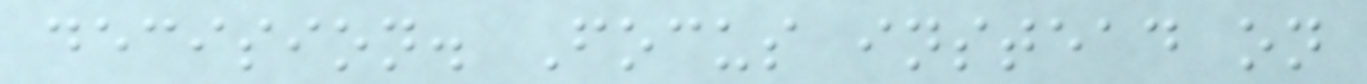decision. Focus instead on
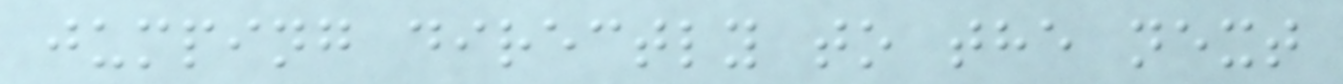jumping directly to the next
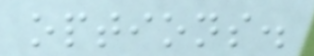options.
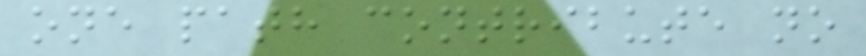one path contribute no
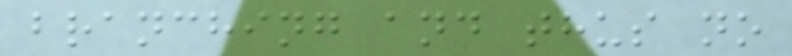branching and thus no
